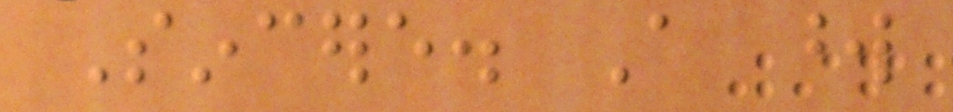Sincere. A word
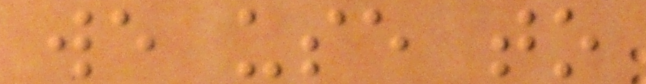we use to
